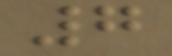7
